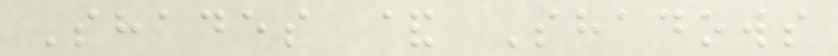Shades & Shadows
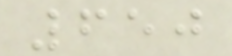650
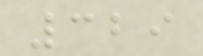329
